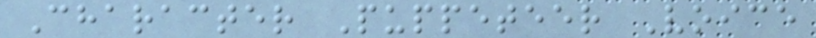Character Puppeteer Voice
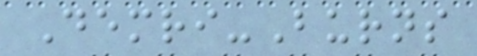Demri-Burns
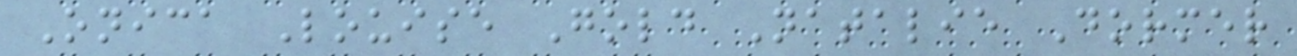Onica Louise Gold Natalie Dormer
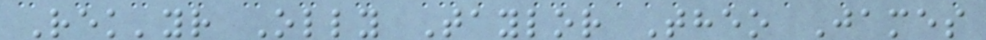Rek'yr Olly Taylor Theo James
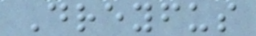Dreyfus
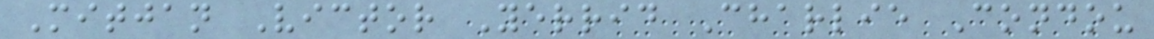Mitjan Victor Yerrid Charlie Condou
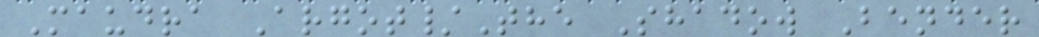Maudra Argot/The Shadow Bender
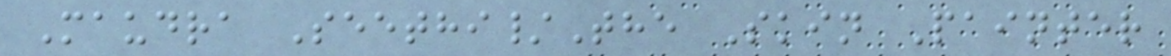Maudra Seethi/The Skin Painter
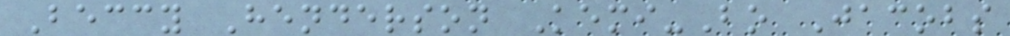Beccy Henderson Kemi-Bo Jacobs
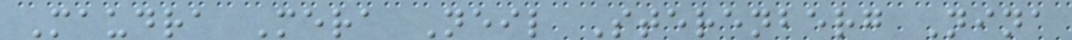Maudra Mera Neil Sterenberg Nina
